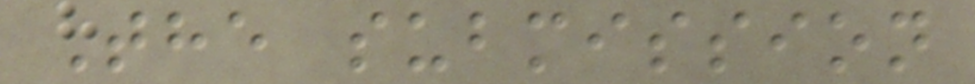The submission
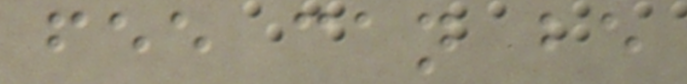fee can be
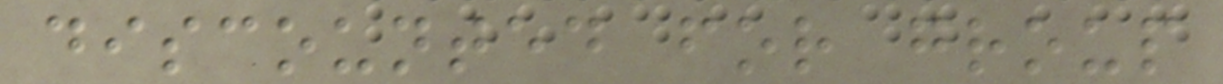discounted for group
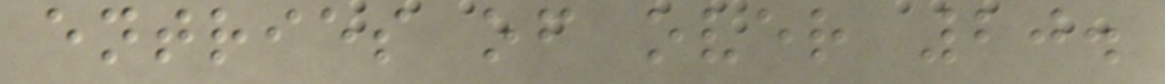entries of over 20.
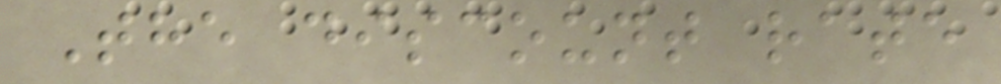The discount rate
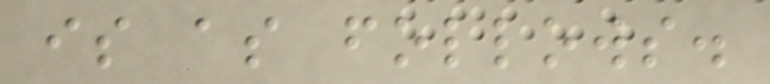is as follows.
